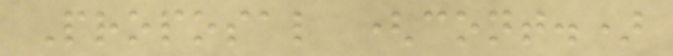Proposal (cont.)
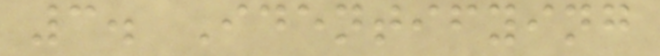3. Identifying
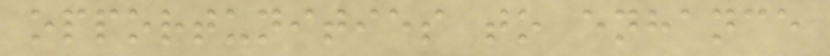opportunities to enhance
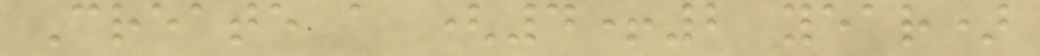Create a (4+2 year)
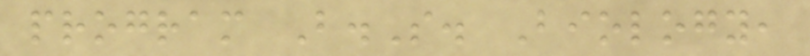program B.S. Biology,
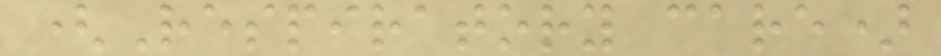(Respiratory care)
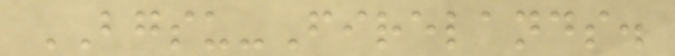BGSU-Firelands.
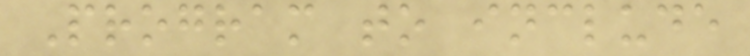Program to include
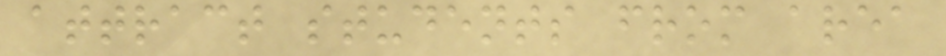attract students from area
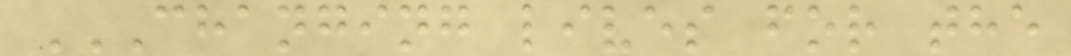CHANGING LIVES FOR THE
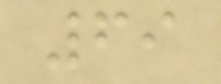69
